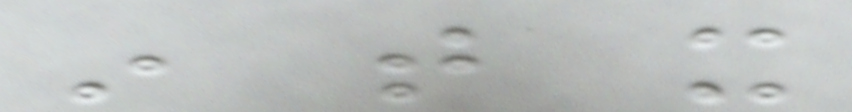in that it
